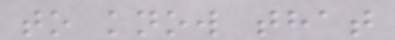to know that
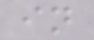in
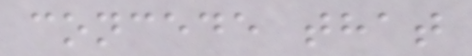concede that
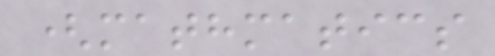(mathmatics
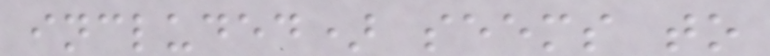included) seems to
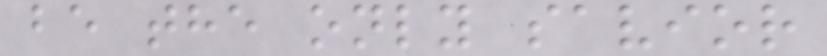be the only savior
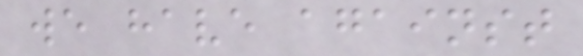we have against
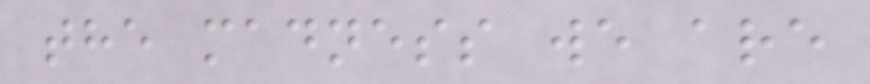the madness we are
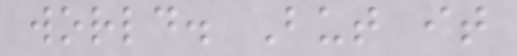world. But it
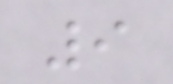9
